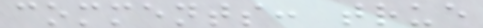comments: true
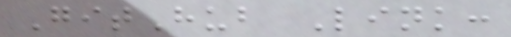GitHub Link:
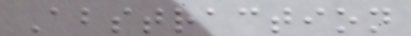Abstraction
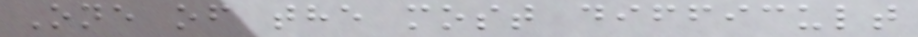One of the most difficult
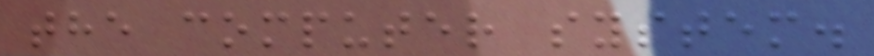the computer system.
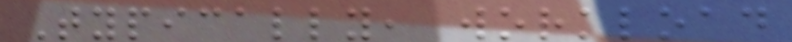Typically, workload
